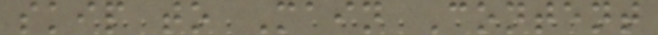skip to Main Content
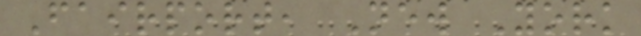Fairport, New York
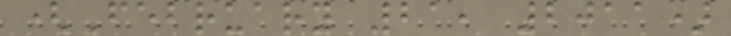(February 21, 2011)
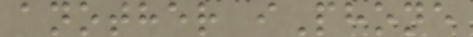another iPhone
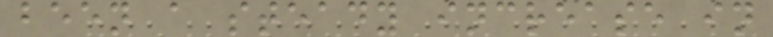been a steady increase in
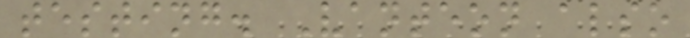testing. Vanteon also
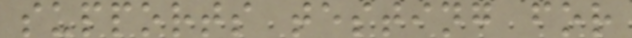supports testing for
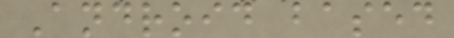Android based
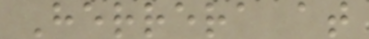Herrera at
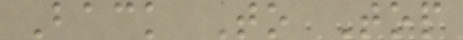Back To Top
